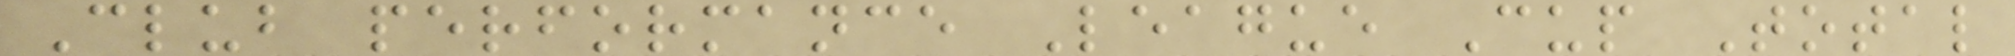Club performance League Cup Total
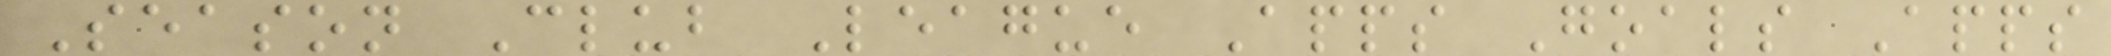Season Club League Apps Goals Apps
